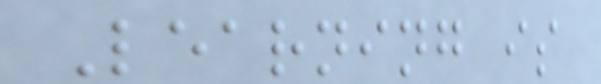Learning is
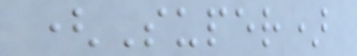(Super)
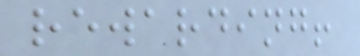rewarding!
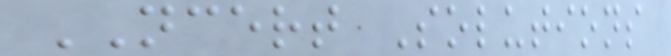NCERT Solutions
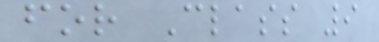for Class 9
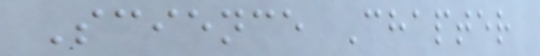Science Chapter
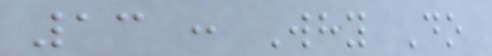13 : Why Do
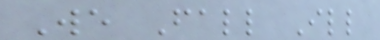We Fall Ill
